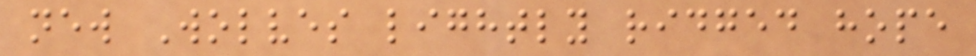new Wolves lightly ridged hope
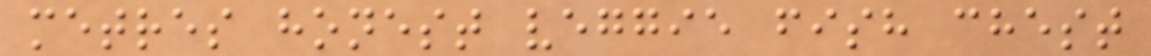metres honest veggie fish chest
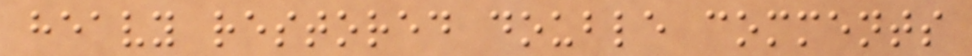heavy restored double comments
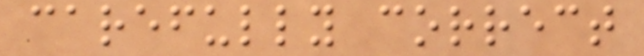carefully correct
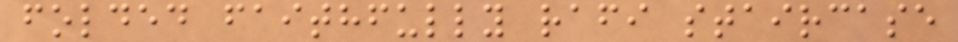folded faithfully rafi staircase
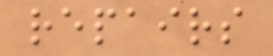repairs
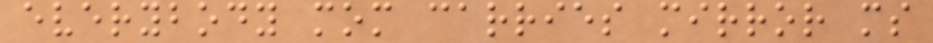everybody mom carries mirror ms
